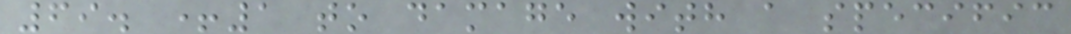69. +1 to damage with a specific
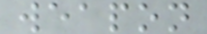weapon
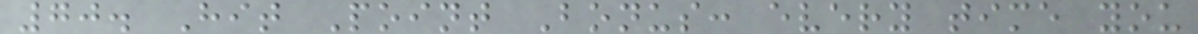70. Hit Point Bonus: every time you
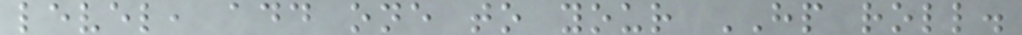level, add one to your HP roll.
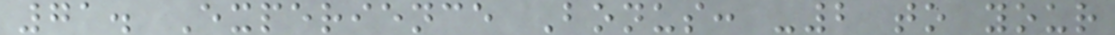71. Experience Bonus: -2 to your
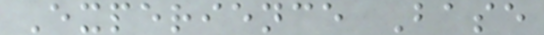Experience Base
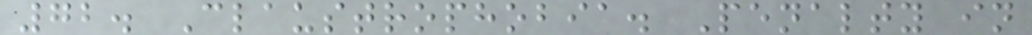72. Claustrophobia. Penalty in
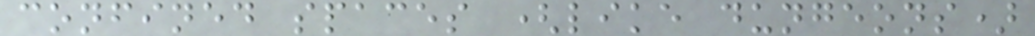confined spaces (like dungeons)
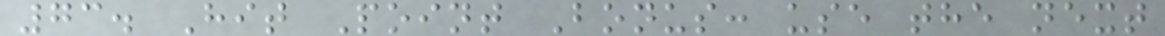73. Hit Point Bonus: use the next
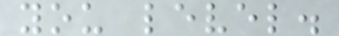you level.
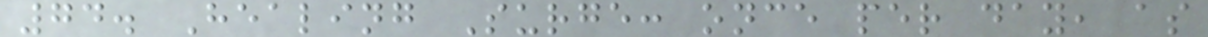74. Healing Surge: once per day, as
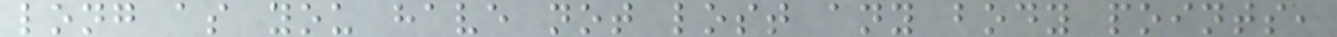long as you have not lost any body points,
